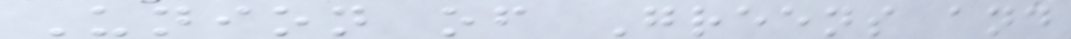Union of Greens and
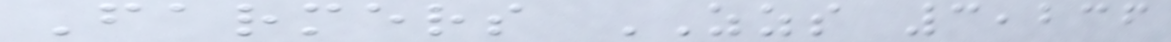Farmers ZZS 3,236
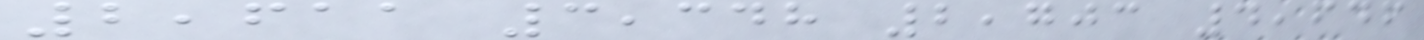2,611 3,348 2,703 4,646
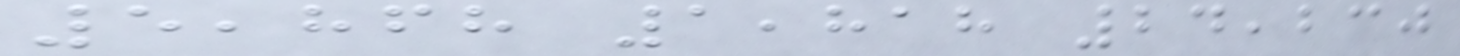5,868 1,818 24,230
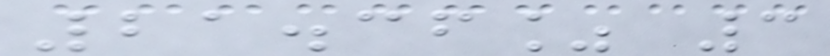21.36% 3
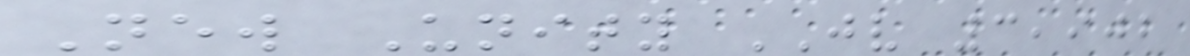New Unity JV 3,902
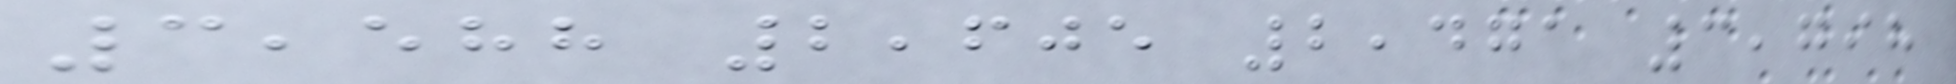3,588 2,605 2,471 3,798
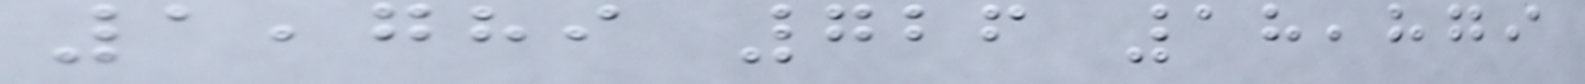1,789 726 18,879
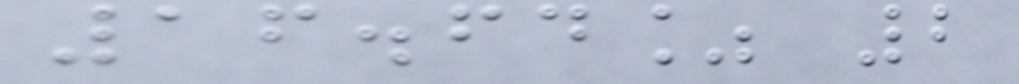16.64% 2
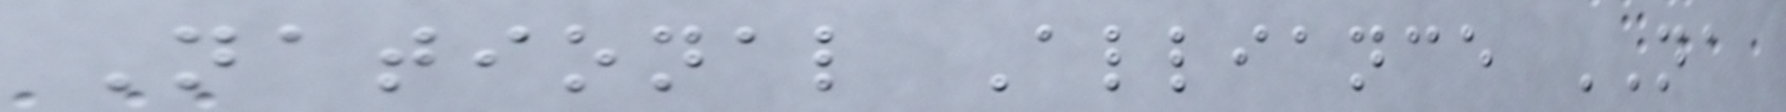National Alliance NA
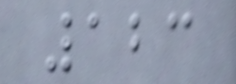123
